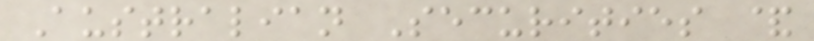Australian Securities &
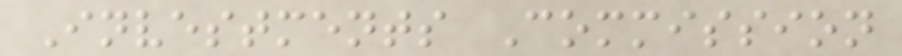Investments Commission
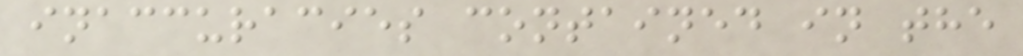inaccuracies contained in the
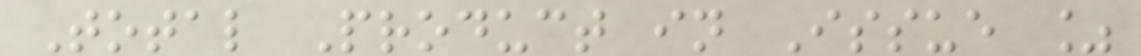Total Product in Issue %
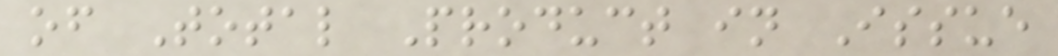of Total Product in Issue
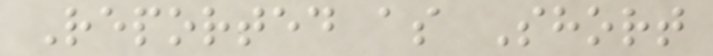Reported as Short
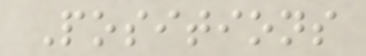Positions
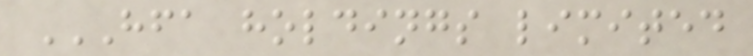HFA HOLDINGS LIMITED
